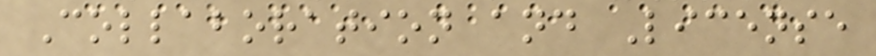Collaboration and License
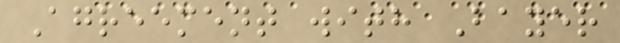Agreement with Bayer
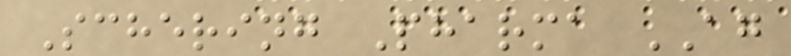Schering Pharma AG
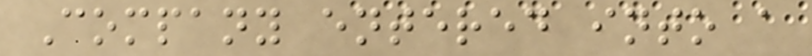Company entered into a
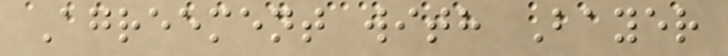Agreement with Bayer
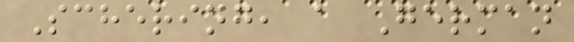Schering, a German
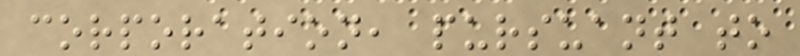corporation, pursuant to
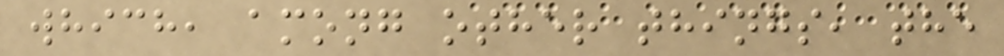which, among other things, the
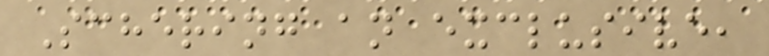Schering an exclusive,
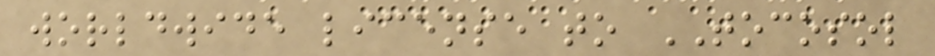worldwide license to TOCOSOL
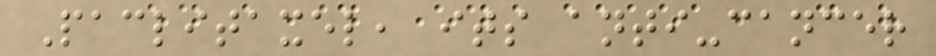Paclitaxel, its anti-cancer
